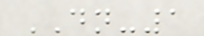DN-1
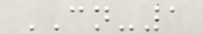CN-1
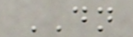DN
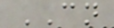CN
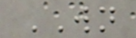WN
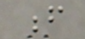f
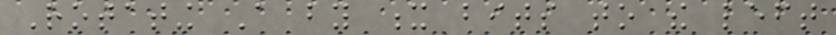Rotating A by x bits to the left
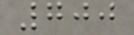700
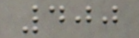400
